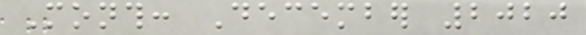Month: December 2020
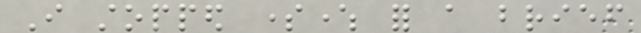I stopped somewhere for a brief
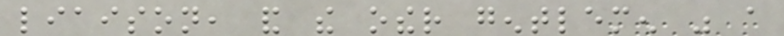liaison, and the other gentlemen was a
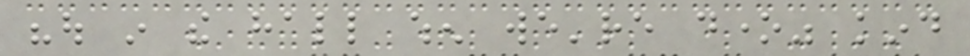"out in the hall when we're done" kind
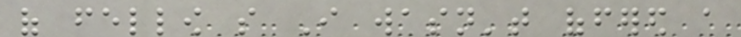of fellow so I wasn't offered a
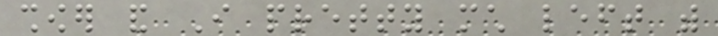shower and I pretty much left with
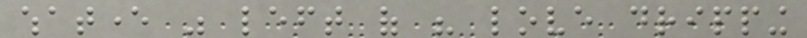whatever was left of his love dripping
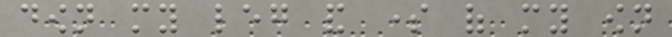down my leg and some of my own
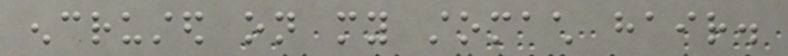encrusted on my stomach hair.
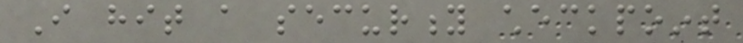I hit a security checkpoint
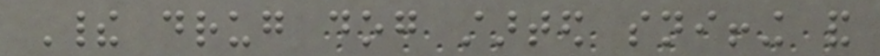Their drug dog started sniffing and
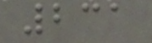231
